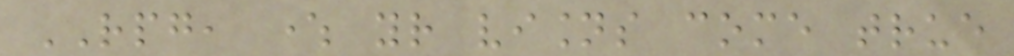RPG, where your visions come true
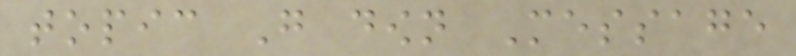topic Go down Message
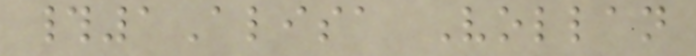#1Alisa Vollan
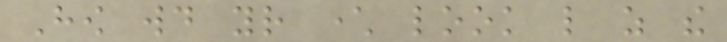How would your character look like as the
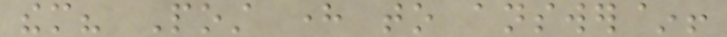them? Post here to answer~!
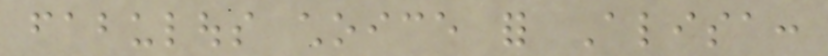fabulous choice for Alisa:
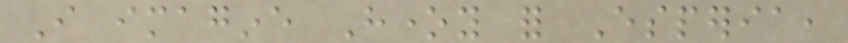I imagine Honey for Esperia,
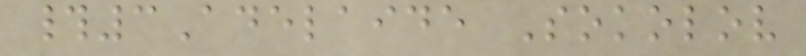#3Adelaide Sokolov
